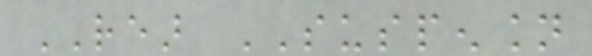REAR SUSPENSION
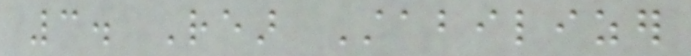3. Rear Stabilizer
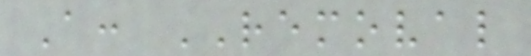A: REMOVAL
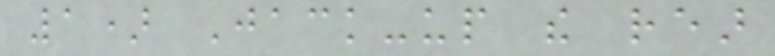1) Jack-up the rear
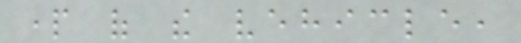part of the vehicle,
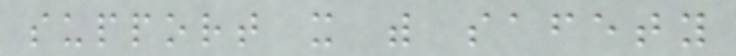support it with safety
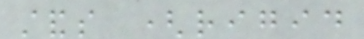stands (rigid
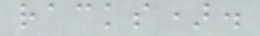racks).
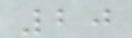20
